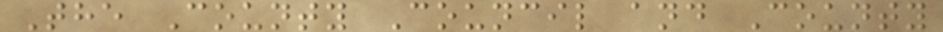The County Council and County
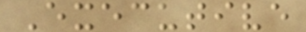Executive
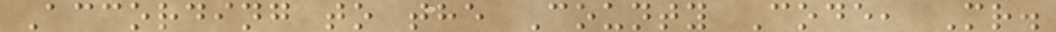According to the County Code, Mr.
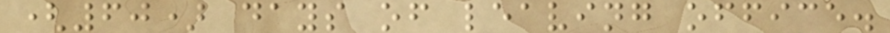(60) days of leaving office.
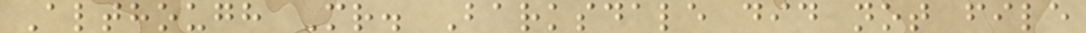Although Mr. Barksdale did not file
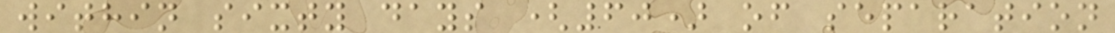within sixty days (60) of separation
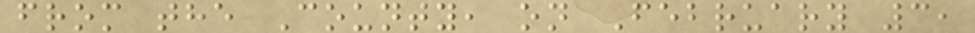from the County, on February 3,
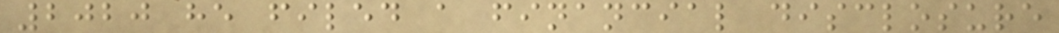2020 he filed a financial disclosure
